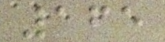165
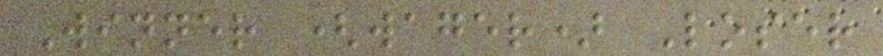Winner (wager) Loser
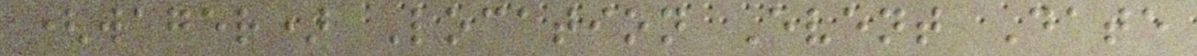(wager) Location Event Date
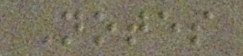Notes
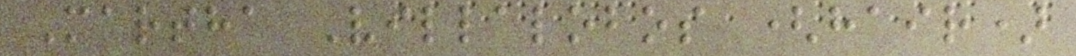Martha Villalobos (hair)
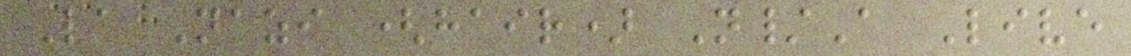La Nazi (hair) N/A Live
